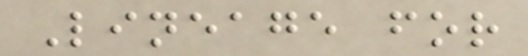Lineage for
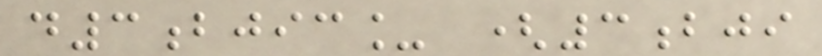d3bjic_ (3bji
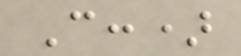C:)
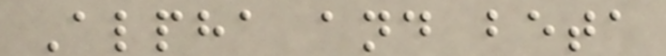Alpha and beta
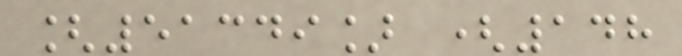[51349] (148
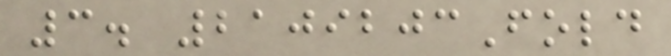3. 2109203Fold
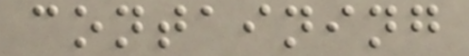containing
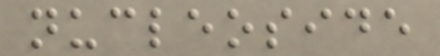nucleoside
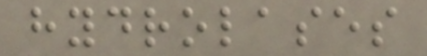hydrolases
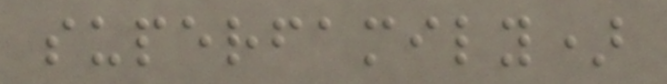superfamily)
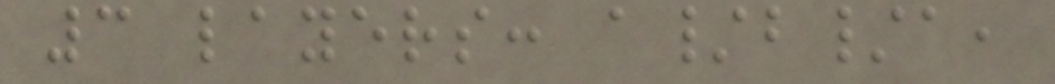3 layers: a/b/a,
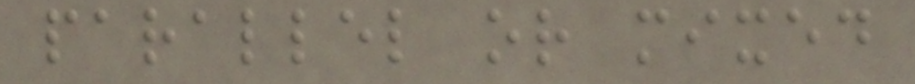parallel or mixed
